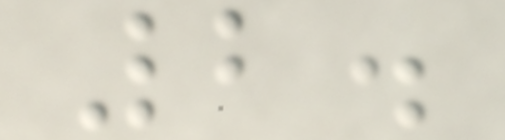2.
